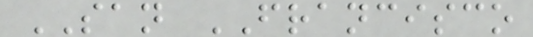SAN FRANCISCO
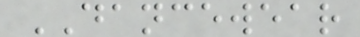DANCEWEAR
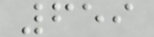659
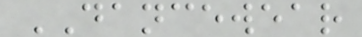DANCEWEAR
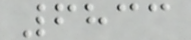6833
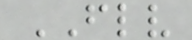FLV
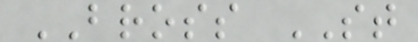BROSS ST
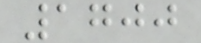1700
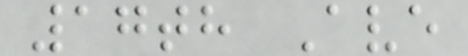17th Ave
